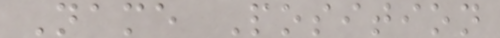Name Position
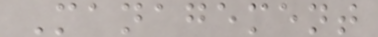Management
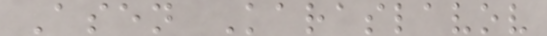Asen Karaslavov
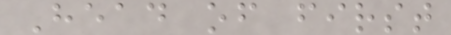Head of first
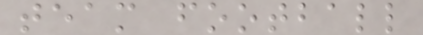team football
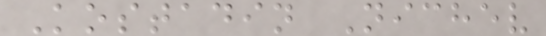Kostadin Nichev
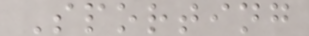Sporting
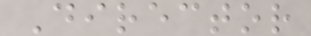Director
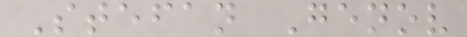Stefan Genov
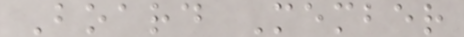Board Member
